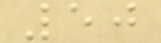50
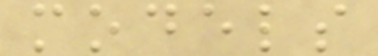models
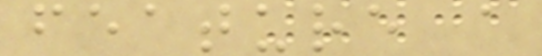feature a
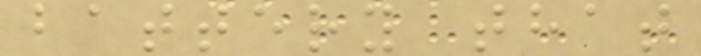battery that
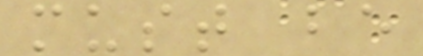must be
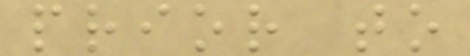prior to
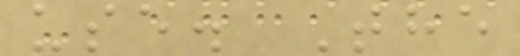use. The
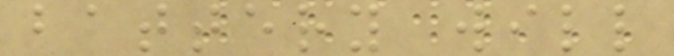battery will
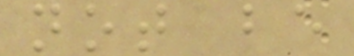not be
